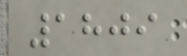1809
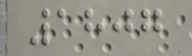1807
